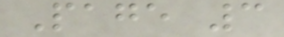Page 3
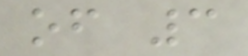of 3
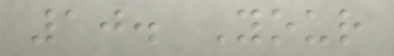10. Your
